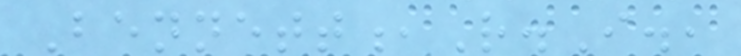Bennett,R.I.,
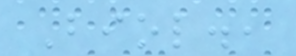Biol.,
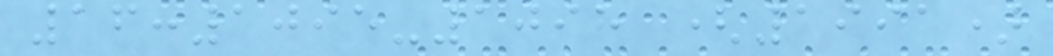16:1095-1098 (1991)
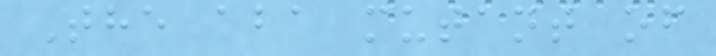The aba mutant of
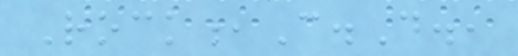Rock,C.D.,
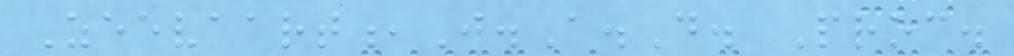Zeevaart,J.A.D. Proc.
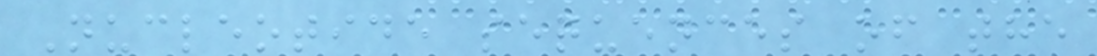Nucleotide sequences of the
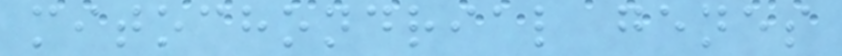mitochondrial genes
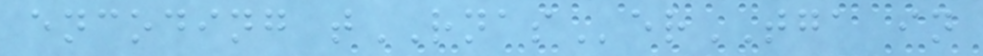encoding tRNASerTGA in
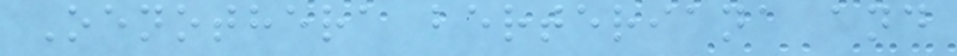Oenothera berteriana and
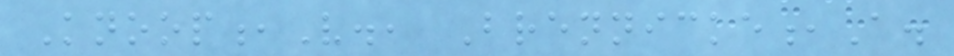Knoop,V., Brennicke,A.
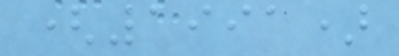(1991)
